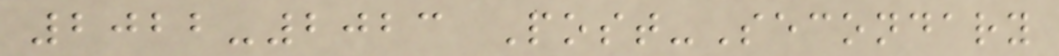2022-2023 Post-Secondary
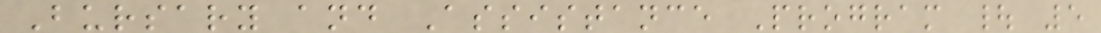Bursary and Assistance Program | 5
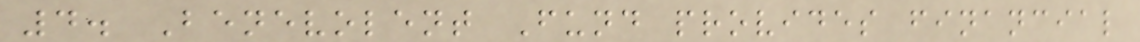4. Benevolent Fund provides financial
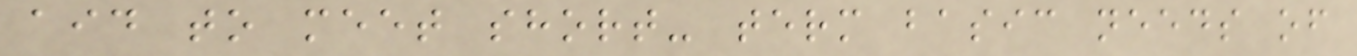aid to meet short- term basic needs of
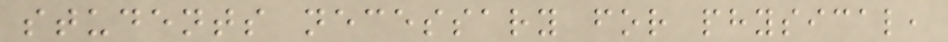students necessary for physical,
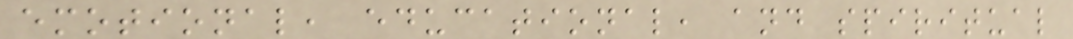emotional, educational, and spiritual
